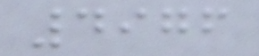4976
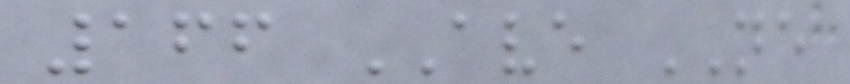166 AVE NE
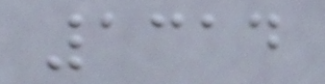1314
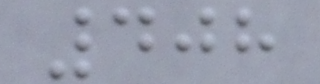408
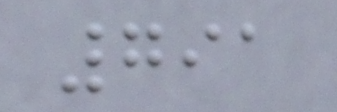791
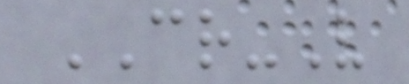CR-V
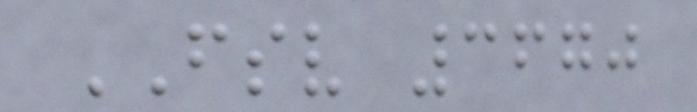FSV 3670
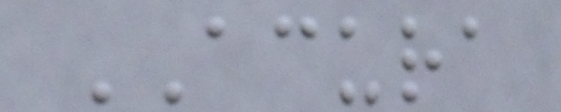ACURA
